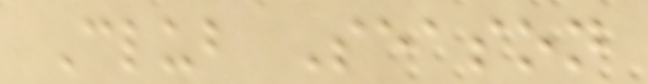Club Season
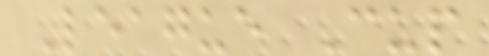League Cup
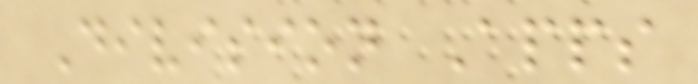Division Apps
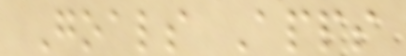Goals Apps
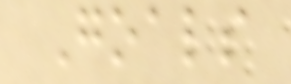Goals
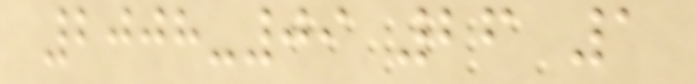2008-09 26 1
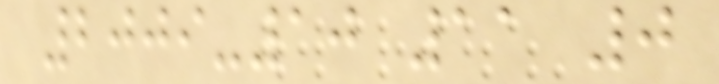2009-10 11 0
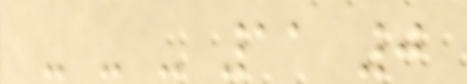- - - 11 0
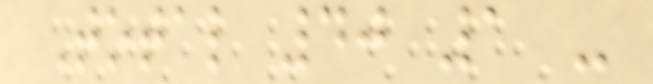Total 40 1 -
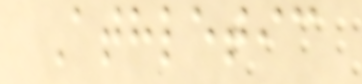Athletic
